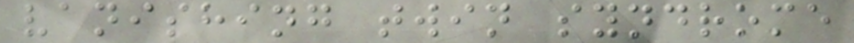vanishing twin syndrome
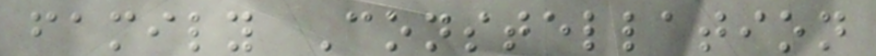family Constellation
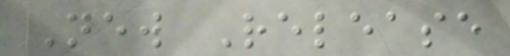New Release
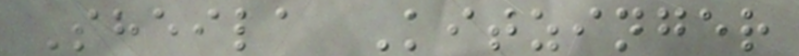Sheila Kitzinger
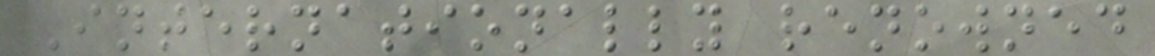Internationally renowned
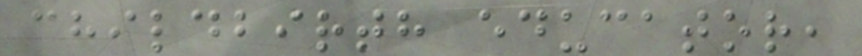childbirth educator,
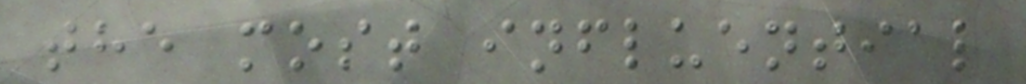the most influential
